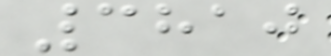3810
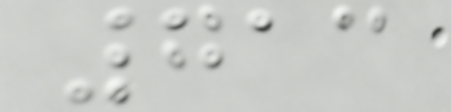713
